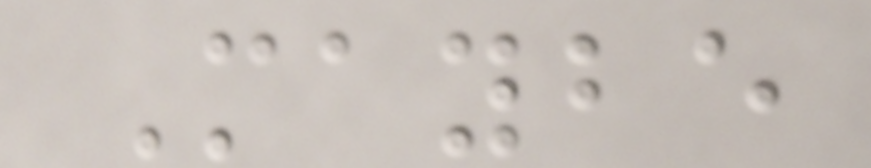Maybe
